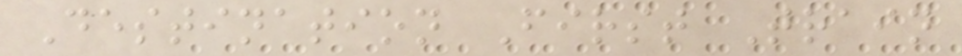Destination First Train
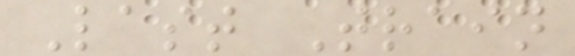Last Train
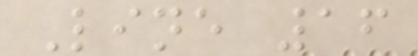Line 16
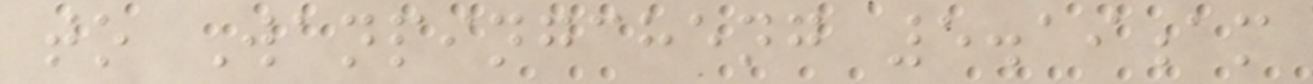to Wanpingcheng 5.19am
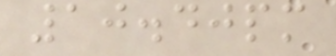10.40pm
